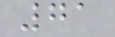71
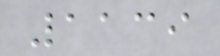1139
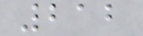212
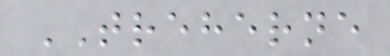TREHERNE
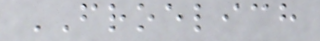FROELICH
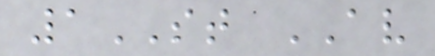1ST AV
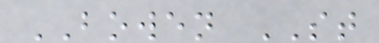BOWEN ST
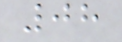08
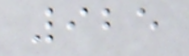925
